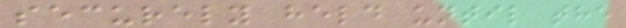securely held until the
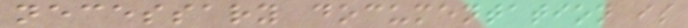necessary documentation is
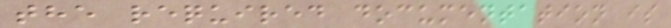the required documentation is
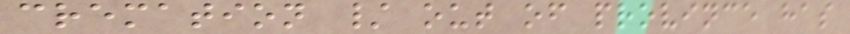cremation / out of province has
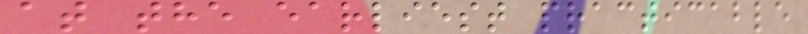at the earliest practicable
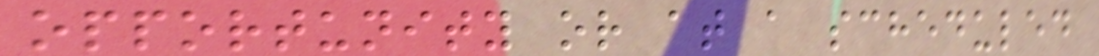opportunity or at a scheduled
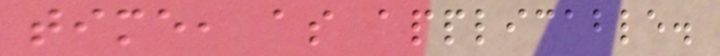time, as applicable.
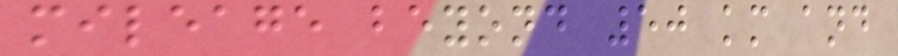mileage beyond 50 km and
